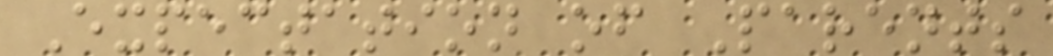Expectation of Parents
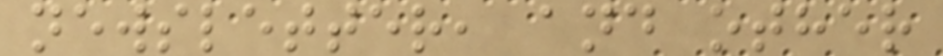newsletter, and other
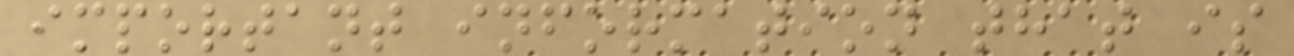important information that is
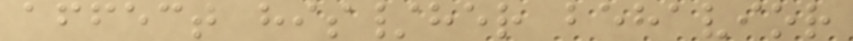affect his/her behavior
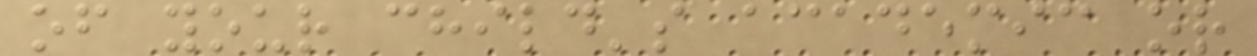of your child's academic or
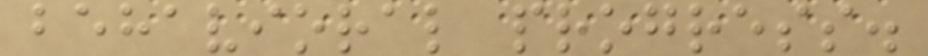behavioral progress.
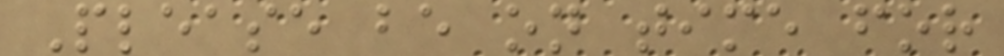Please be on time for
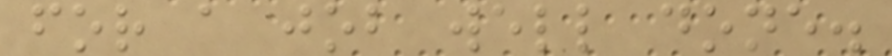for a job well done.
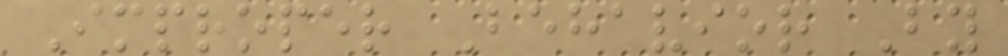Improper Behavior By
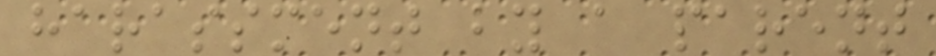harassment by a parent
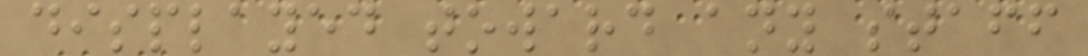displayed toward any staff
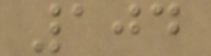104
